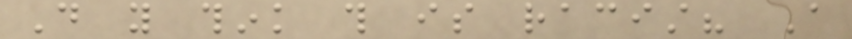Do you think this is racist? A
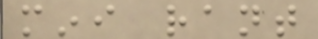mini rant
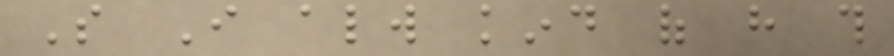So I always kind of have this
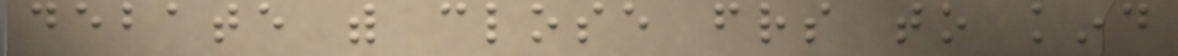debate with close friends to kind
